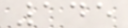145
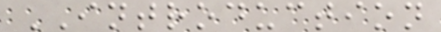INTRODUCTION
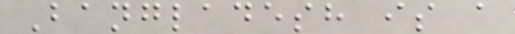Bangladesh is a
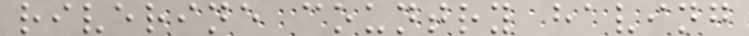riverine country having
